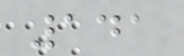141
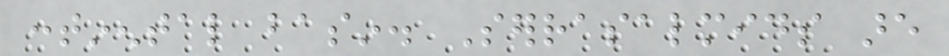continental basin. Serrasalmids are
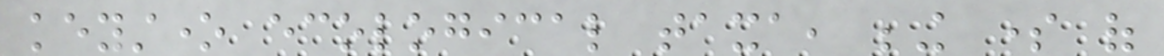keystone ecological taxa, being some of
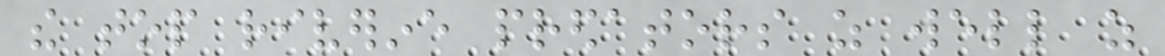the top riverine predators as well as
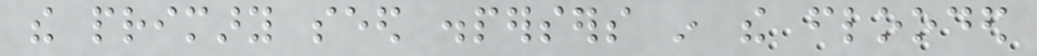the primary seed dispersers in the flooded
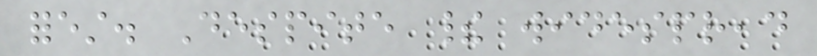forest. Despite their widespread
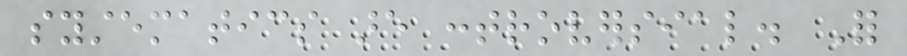systematics are controversial. For
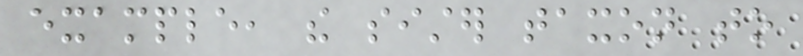example, the sister taxon to
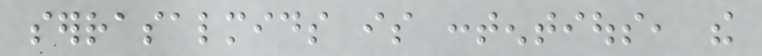serrasalmids is contentious, the
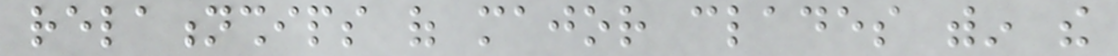relationships of major clades within the
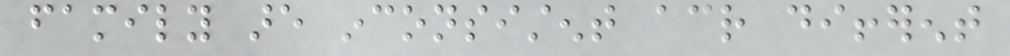family are inconsistent across different
